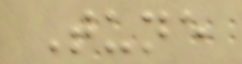Tune
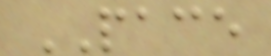PACE
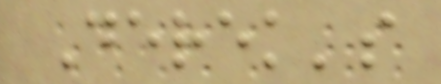Derek's
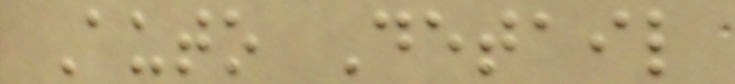Auto Detail
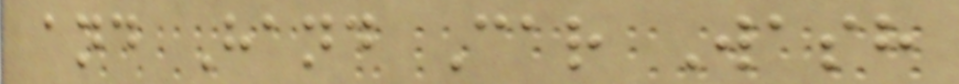and Hand Car Wash
